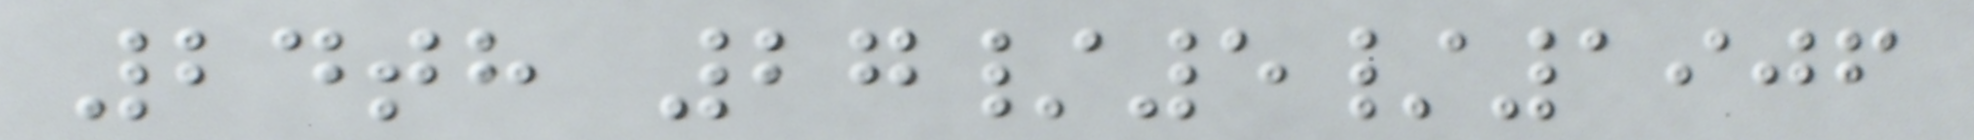24th 27/5/1906
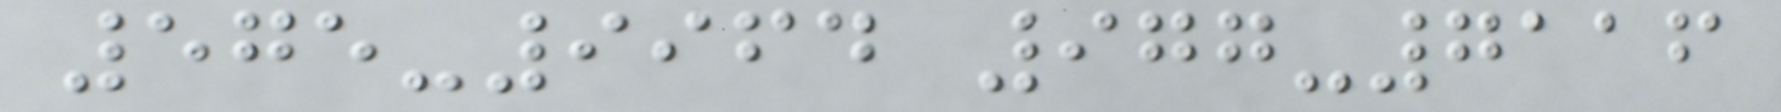575-9964 977-7116
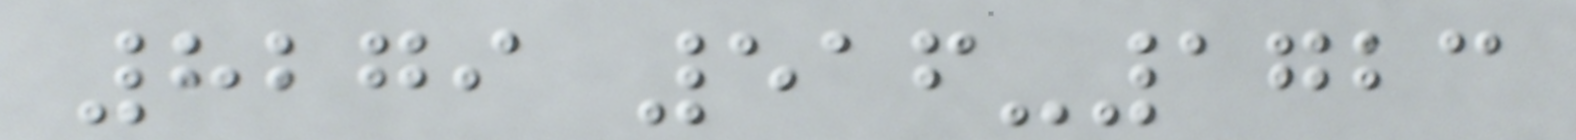8279 516-1723
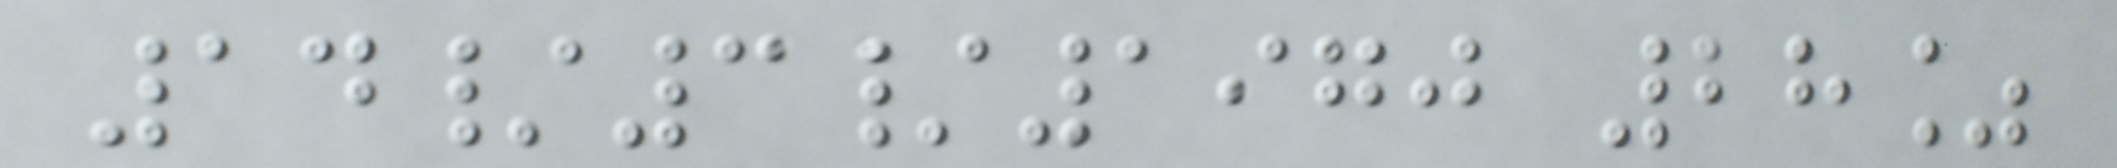14/3/1970 28%
